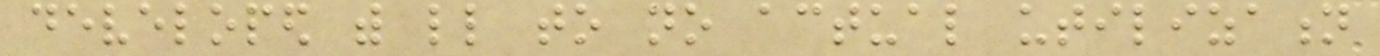developed with little to no actual utilization
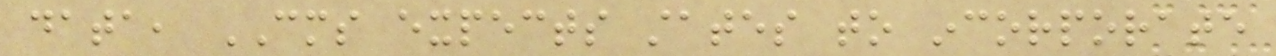data, CMS expects states to incorporate
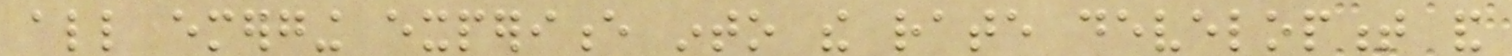all emerging experience into the rate development and
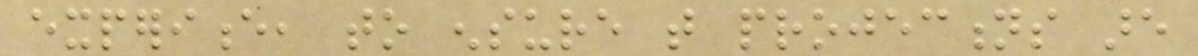experience, to ensure that projections are
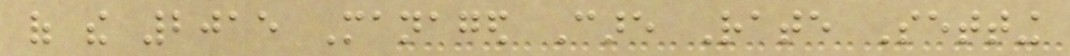of the 2015 Managed Care Rate Setting
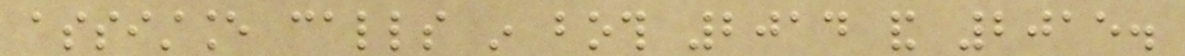assistance calls in both 2014 and 2015.
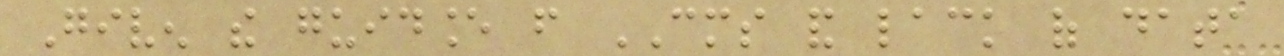Given the guidance from CMS and lack of data
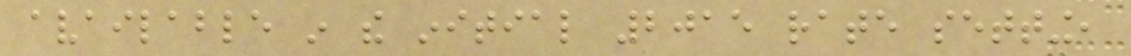available in the initial 2015 rate setting,
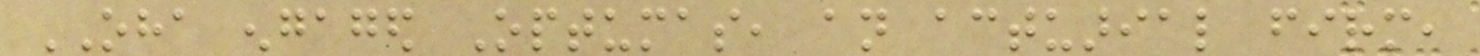OHA engaged Optumas, an actuarial firm,
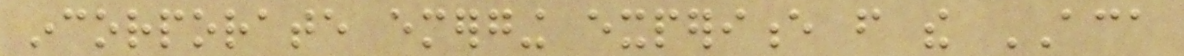incorporate emerging experience from the ACA
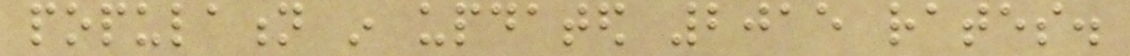population in updated 2015 rates.
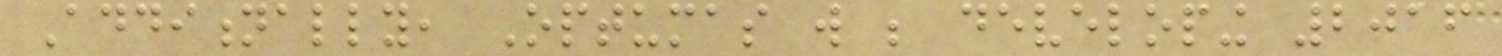Additionally, Optumas will be developing 2016
